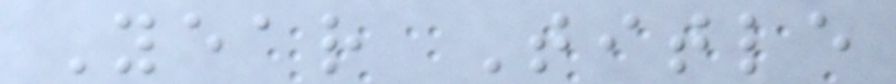Year Title
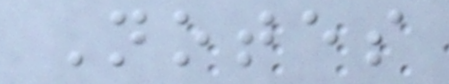Notes
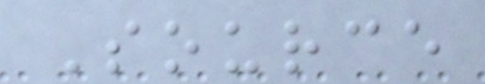Source
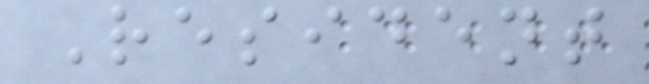Resident
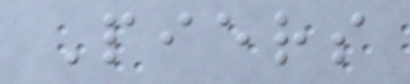Piers
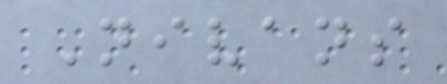Nivans
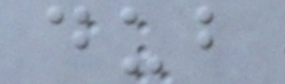dub
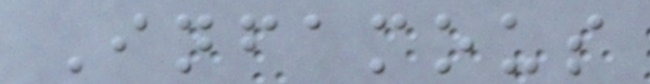Infamous
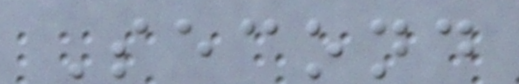Second
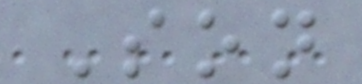Son
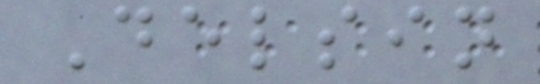Delsin
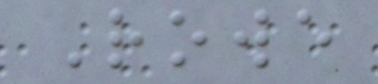Rowe
